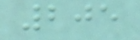205
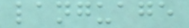language
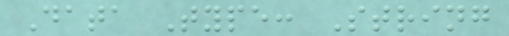Data Type: String
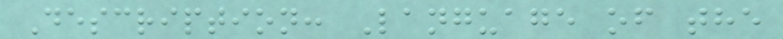Description: Language of the
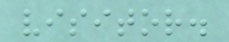visitor.
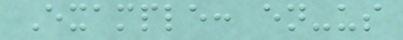Example: en-us
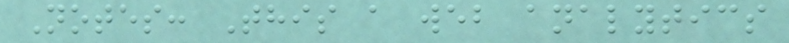Notes: This a web analytics
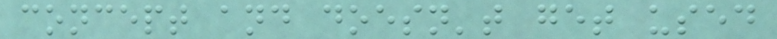concept and doesn't get used
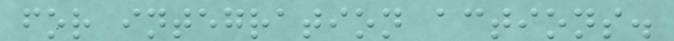for integration actions.
